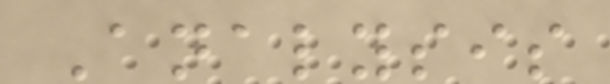Analysis
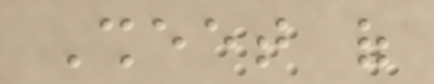Sheet of
